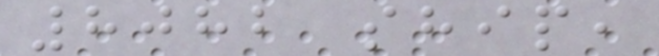8082 ship,
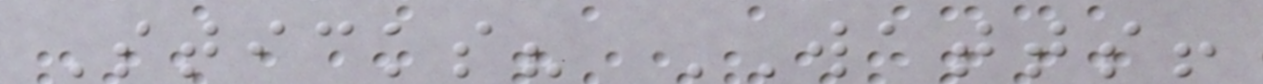Sticks? WATTS!
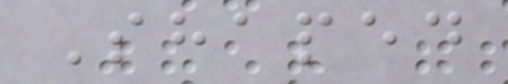Shaped
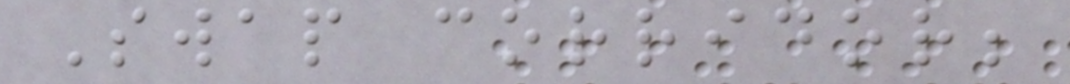Swap corridor;
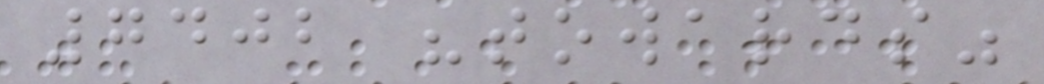7402 "towards"
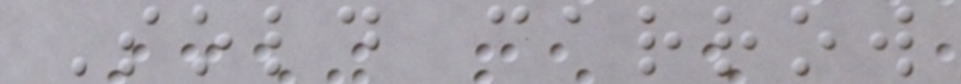Sold carrow
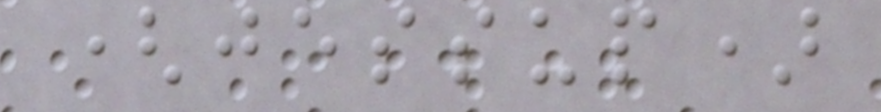(jessup)
